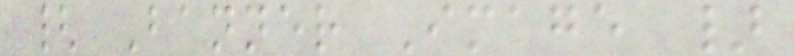{ Banner Image }
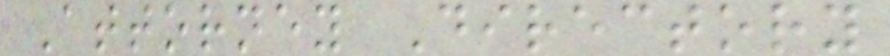Attorney Directory
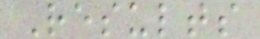Results
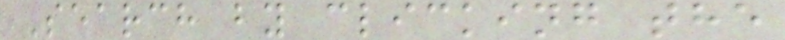Search by clicking the
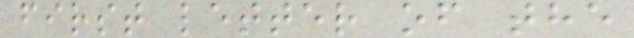first letter of the
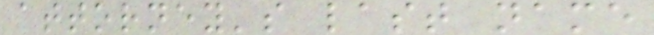attorney's last name
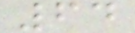64
